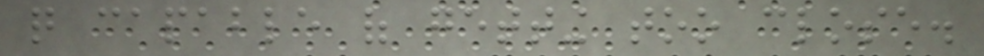quite capable of getting too close.
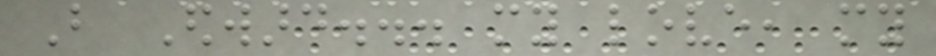But Edward... my love, my
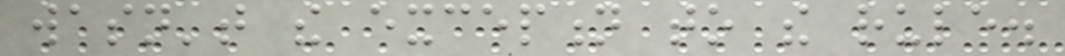wasn't the exception to the rule.
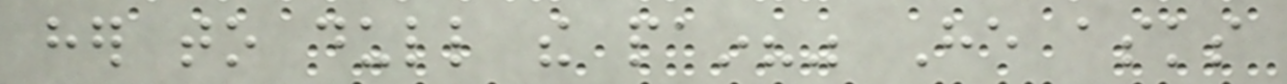her to dull the pain?" He asks
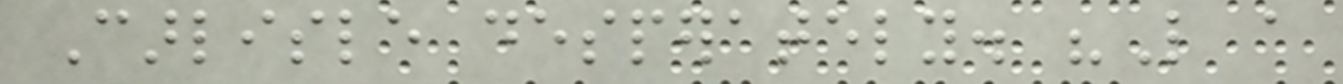Carlisle desperately. "Like a
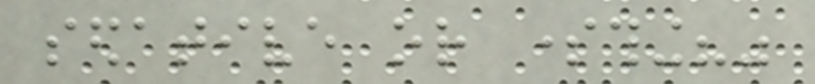sedative or something?"
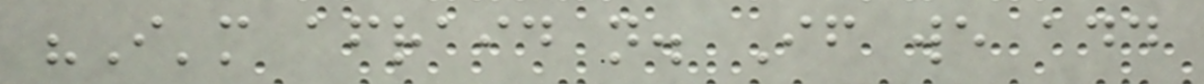"I'm afraid not. If we add
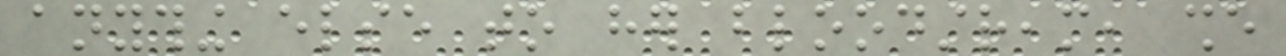anything else to her bloodstream, she
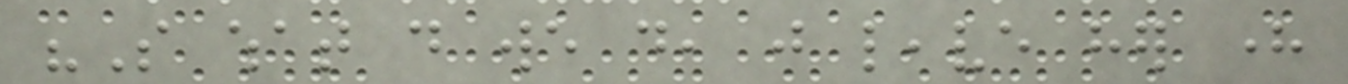"So what do we do, just leave her here
